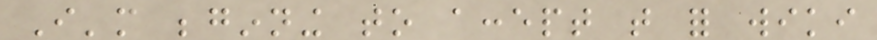I'm beginning to accept that for wiki
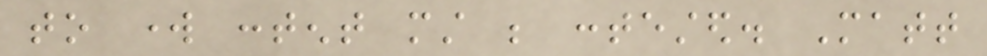to work content must be contested. Matt
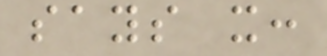says it:
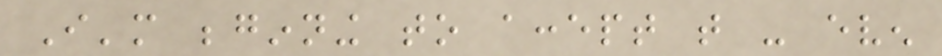I'm beginning to accept that - even
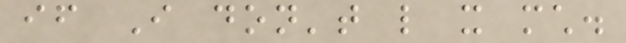if I don't like it much.
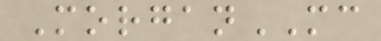MorganMC
